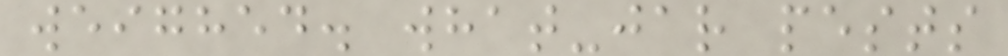weighed. what-jar pests
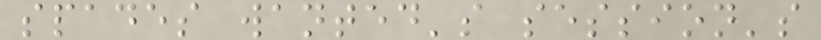spades wanted's session's
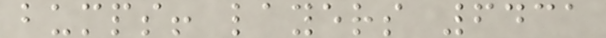bumps! layers 6431
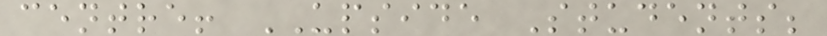centre! UPSIDE Students;
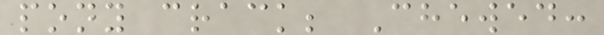pony crack; Chewed:
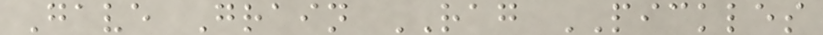Gave Grain RAG PICKLES
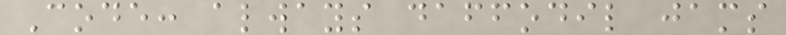Code: always daffodil jams
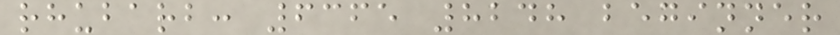rhubarb: 6365 8248 beginner
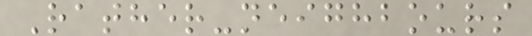Rather-neighbours
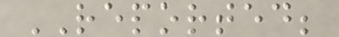REPORTED;
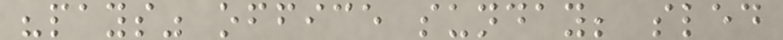"pays" office sunday; sled
